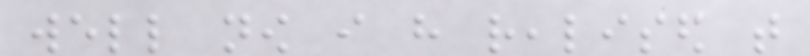well now i have realised that
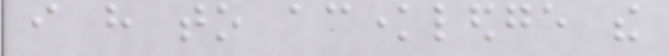i have to acknowledge the
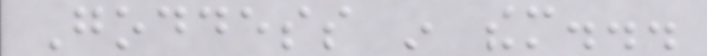Goddess in them...
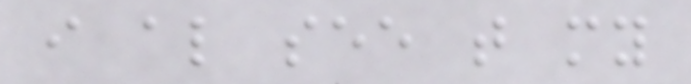i also see that my
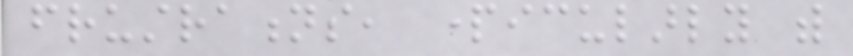frustrations, particularly with
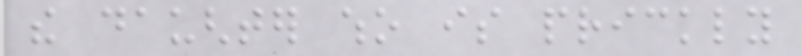the daughter who is prickly
